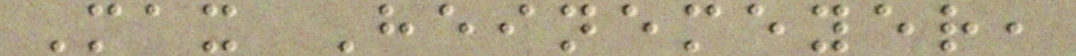Max Heinemeyer,
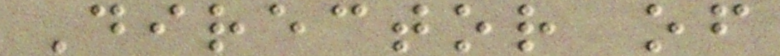Director of
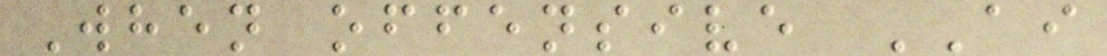When offensive AI
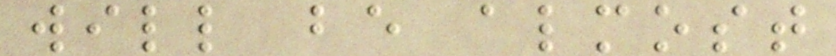will be almost
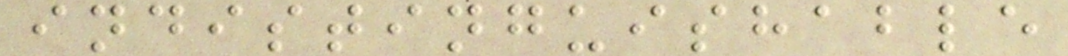indistinguishable
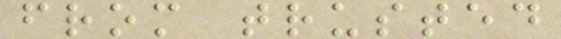from trusted
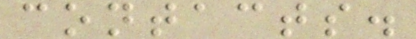contacts.
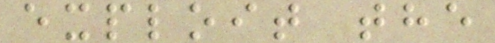exploit the
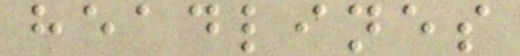headlines
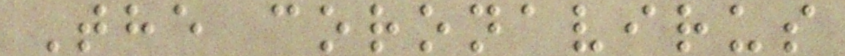The coronavirus
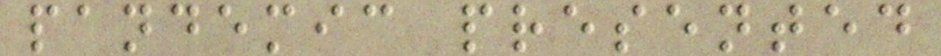pandemic presented
